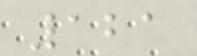121
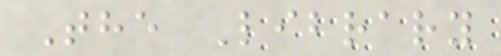The Library
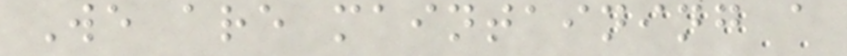We are maintaining a
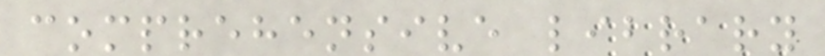comprehensive library
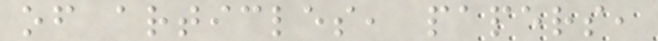of articles, papers,
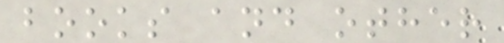books and other
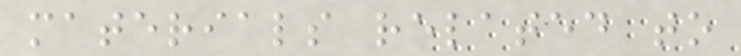materials related to
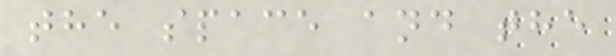the space and the
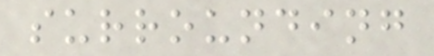surrounding
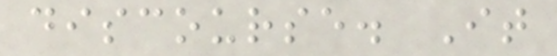discourse. It
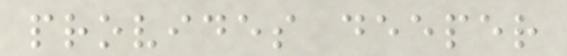provides deeper
